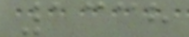1338
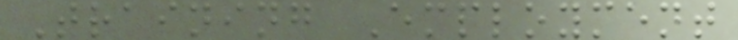Training Employment
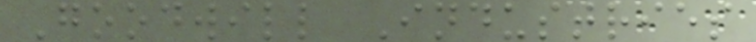Goodwill Industries
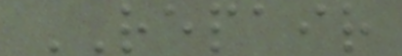REPAIR
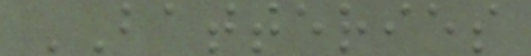BATTERIES
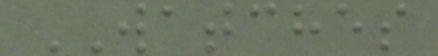WATCHES
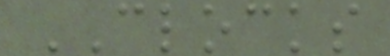CLOCKS
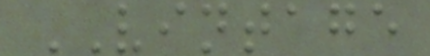VINTAGE
